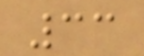33
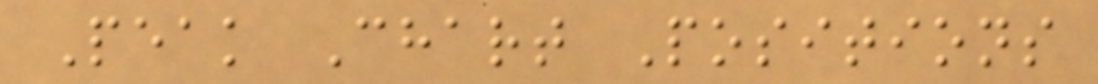Peak Chart Positions
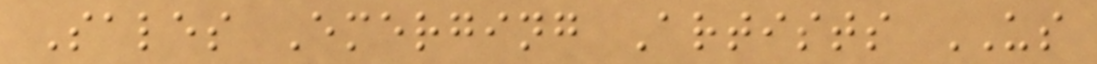Sales Emerging Artists US
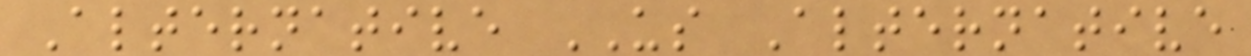Alternative US Alternative
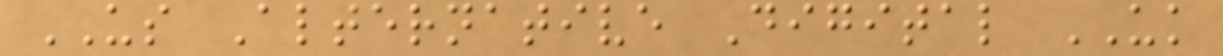US Alternative Digital UK
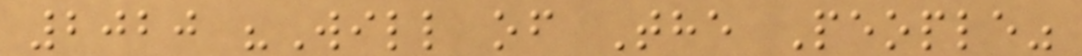2020 "Will of The People"
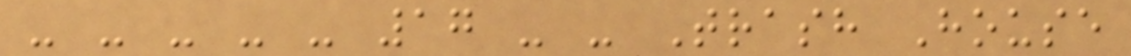- - - - - 17 - - Trash House
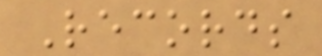Records
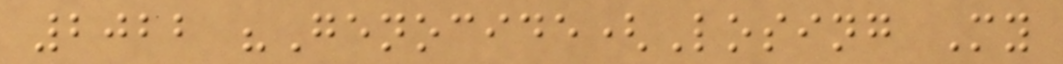2022 "Genocide(Losing My
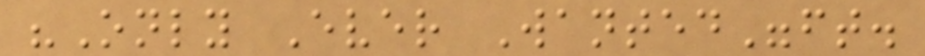"Only Ever Wanted"ft.
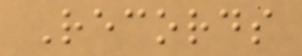Records
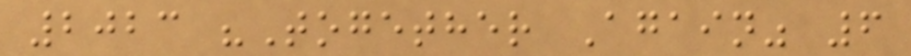2023 "Together Again" 6
